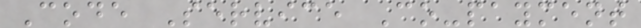Code Service Co-payment
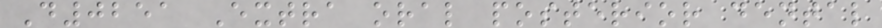D0251 Extra oral posterior dental
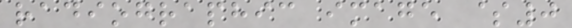radiographic image $0
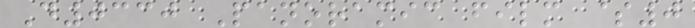D0330 Panoramic film $0
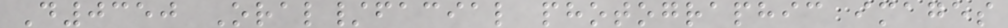D0350 Oral/facial photographic images
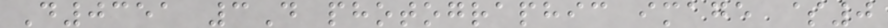D0351 3D photographic image $0
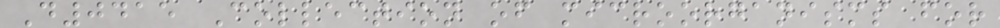D0415 Collection of microorganisms for
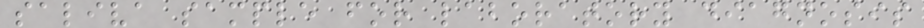saliva sample for laboratory diagnosis
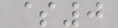$0
